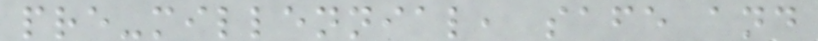pre-millennial, safe and
